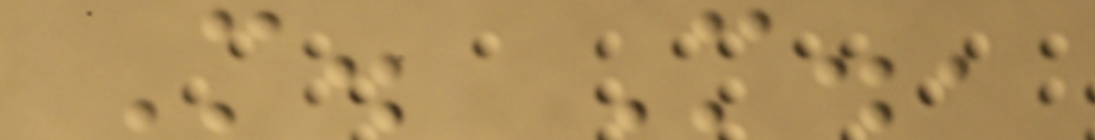M. M.,
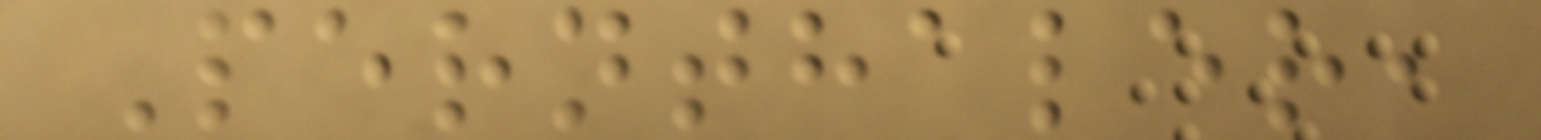Pernthaler,
